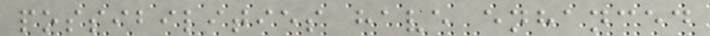possibilities have enhanced
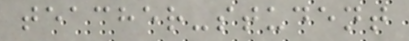teacher-student
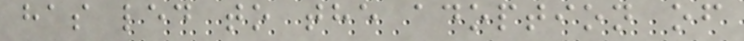has led to the adoption of
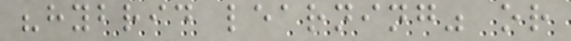"hybrid learning" or
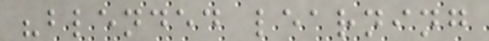"blended learning
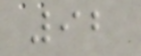92
